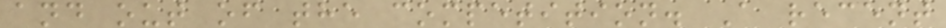and out of the competition. A recent
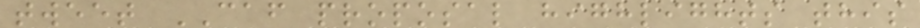tweet CAF proposal highlights this
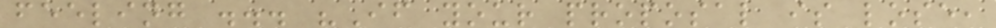feeling ... "If your proposal is lose,
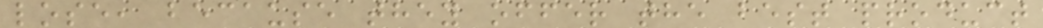lose, because they offer the best product
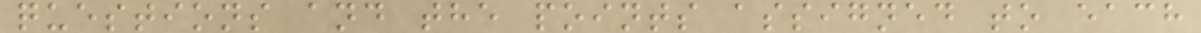questions and the points assigned to each
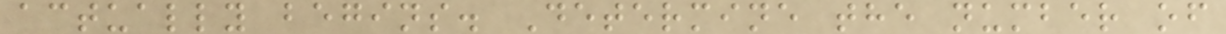actually begins. Determine the number of
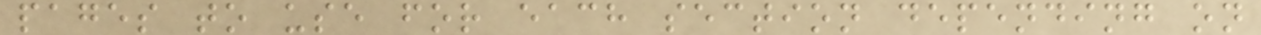pages to use for each section depending on
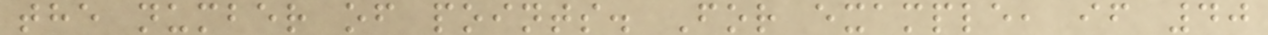the number of points. For example, if 40
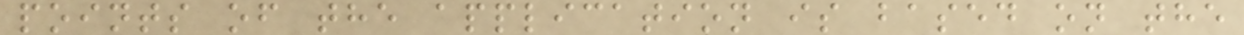points of the application is based on the
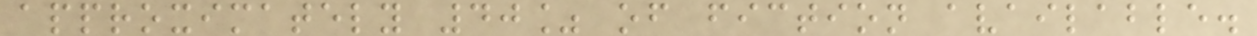approximately 40% of fiction available.
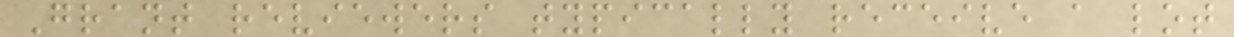Grant reviewers typically receive a lot
